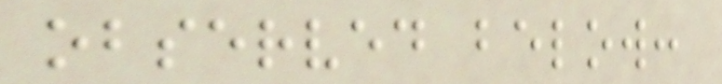observed below:
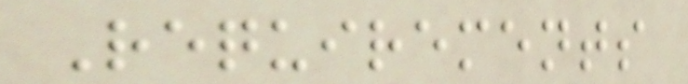Requirements
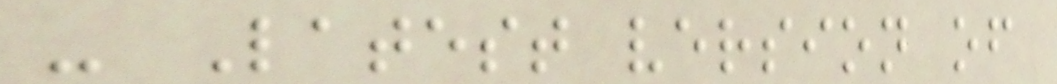- Latest version of
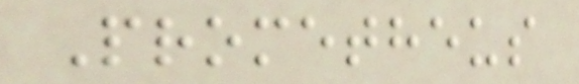Prometheus
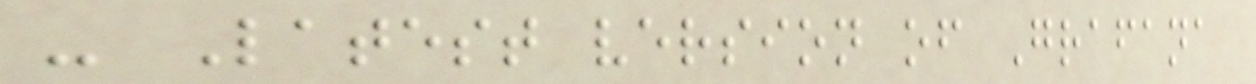- Latest version of Grafana
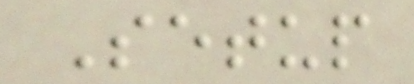Setup
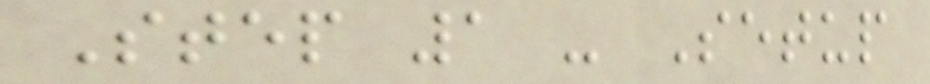Step 1 - Setup
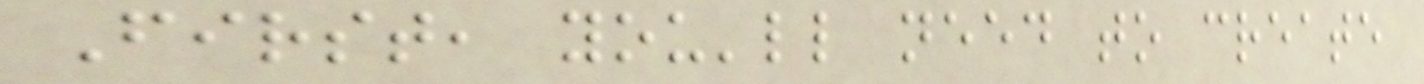First, you'll need to create
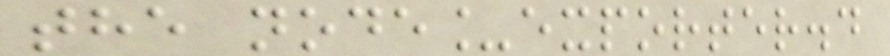the node_exporter.d
